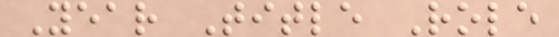Year Title Role
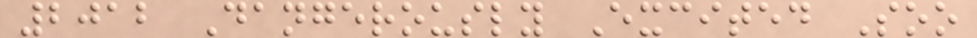2012 Dangerously Excited Soo
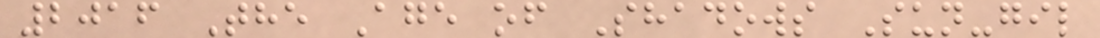2016 The Age of Shadows Sun-gil
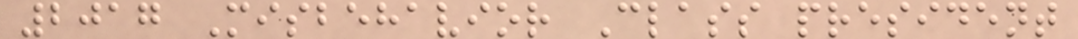2017 Misbehavior Class president
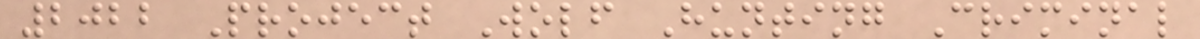2022 Project Wolf Hunting Criminal
